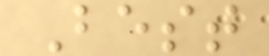Best
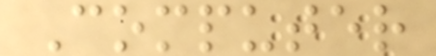Computer
